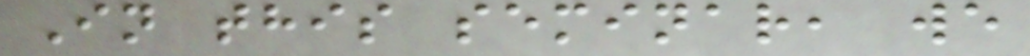In this seminar, we
